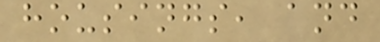housings, and
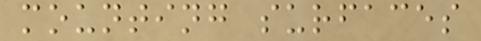mounting surfaces
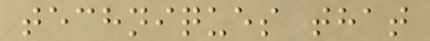techniques that
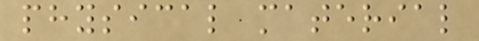physical material
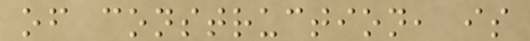of construction, is
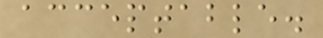acceptable.
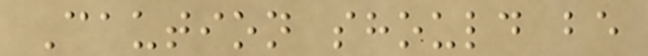Caution should be
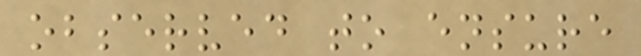observed to ensure
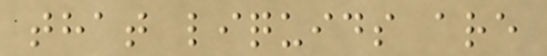that liquids are
